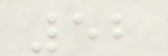52
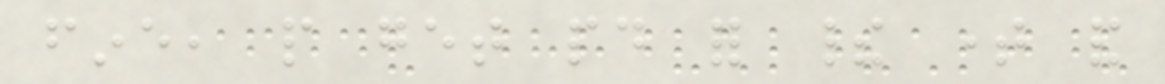fine, people get paid for their time and
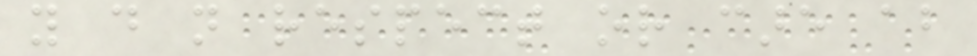you do not respect or care about
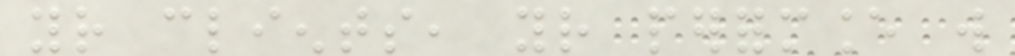your clients, your performance will
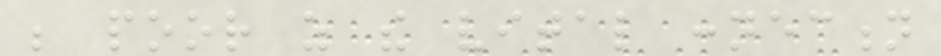be poor as the vital connection
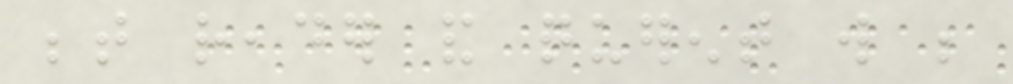between reader and querent will be
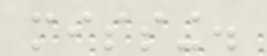missing.
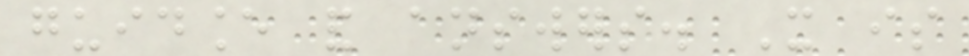guidance and answers. It is
